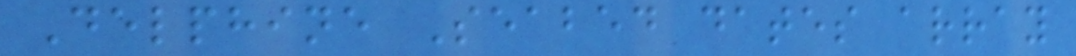Delphine Seabed dates array
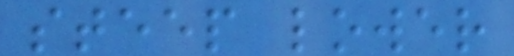steep lower
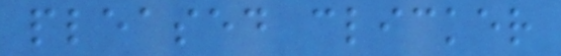pleased clicker
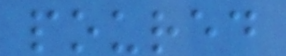poured
